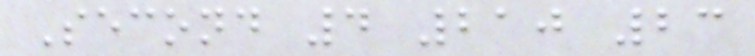Second 4 210 23
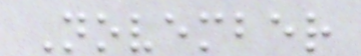November
